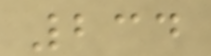234
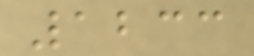1233
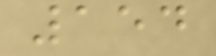154
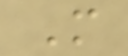M
